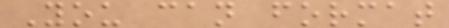You can format
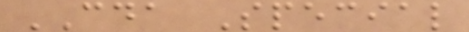CDA Special
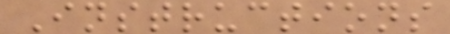Instructions
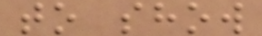to show
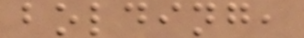bolding,
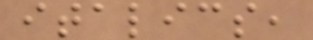italics,
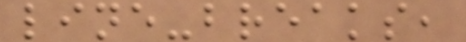line-breaks,
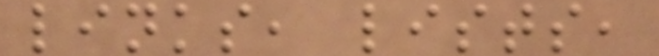links, lists,
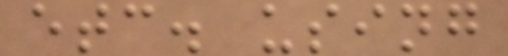etc. using
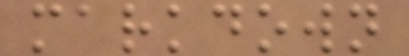markdown
